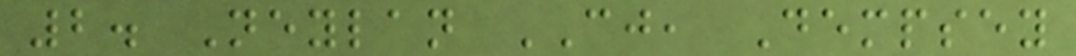2. Neylan CJ, Dempsey
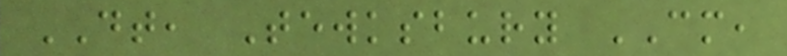DT, Tewksbury CM,
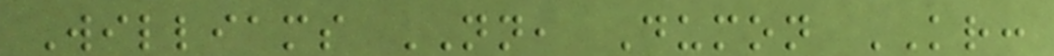Williams NN, Dumon KR:
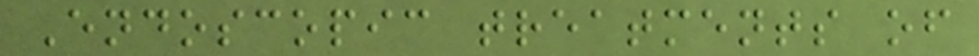Endoscopic treatments of
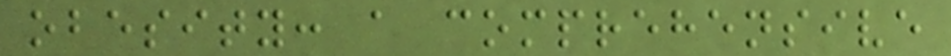obesity: a comprehensive
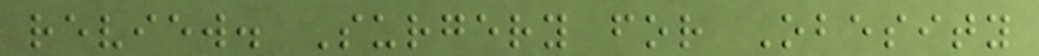review. Surgery for Obesity
